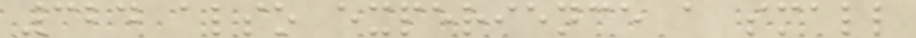324 also experience a small
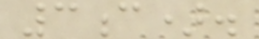3c).
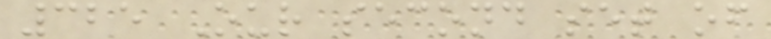325 Our second set of
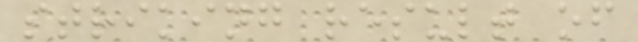striking result of
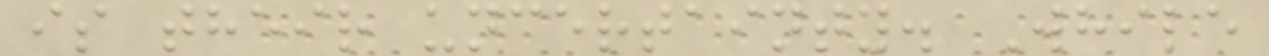is their uncertainty. While
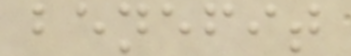benefit
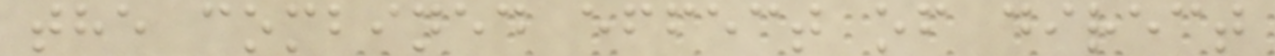the combined effect of direct
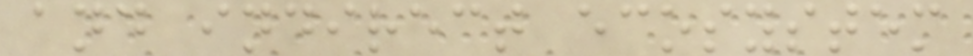and indirect ecosystem
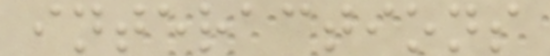interactions
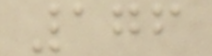176
